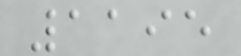1195
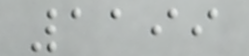1199
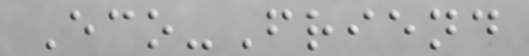Eco-Friend
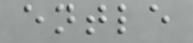entle
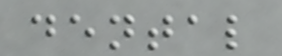dental
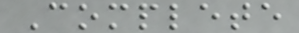Complete
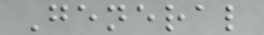General
